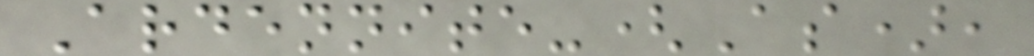Ardennite-(As),
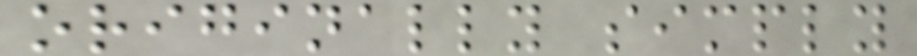originally simply
